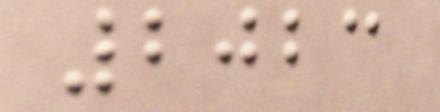2023
